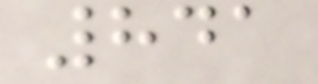841
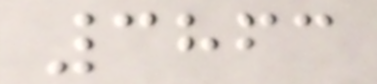3863
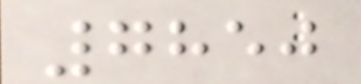7850
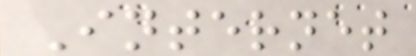Internet
